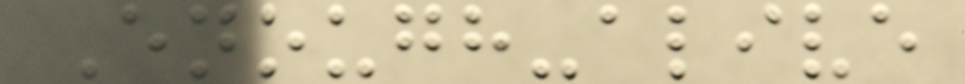Enough-alive
